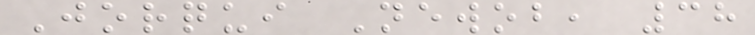Jorqui Newob, 38
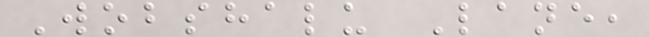Wobshalu Lane,
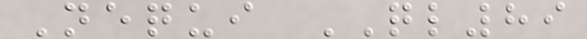Nequi QL89
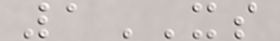1XS
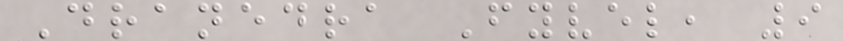Dranedra Fyvel, 9
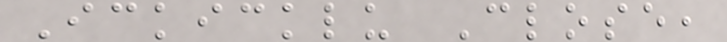Ickicklu Close,
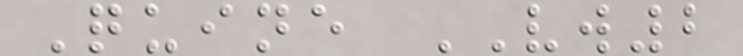Quine VW2
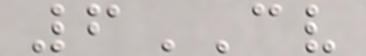6CV
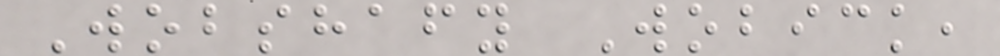Wobshafy Wobick,
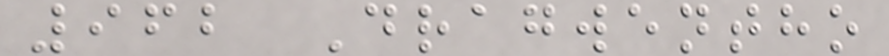962 Dragwentho
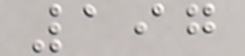197
